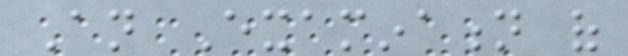An Examination of
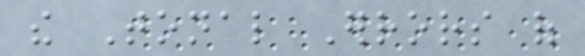the Tonal Errors of
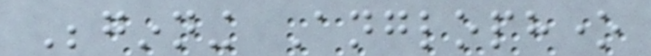Beginning Anglophone
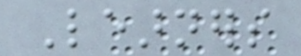Learners
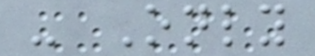- Only
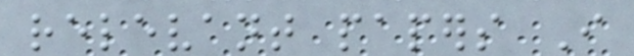relevant papers I
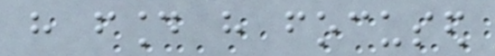have found have focused
